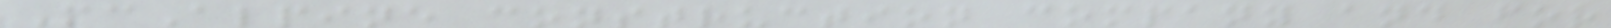McAlpine construction company and for
